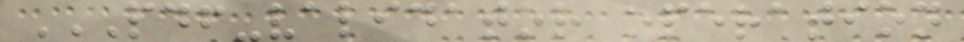PDF-VALIDATOR OPERATION
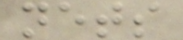nets
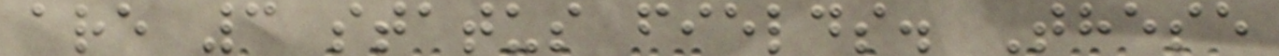are 3 status fields. These
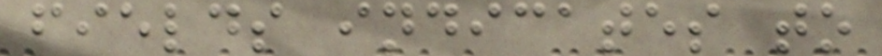fields indicates to
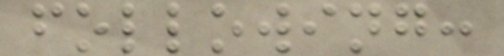following:
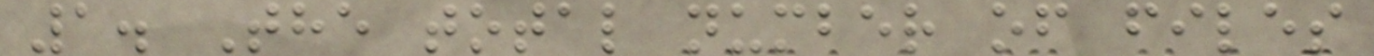1. The total number of files
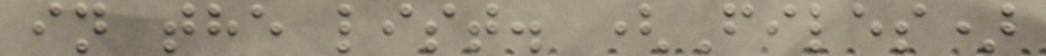in the list. (Files)
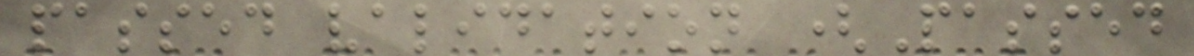passed validation (Passed
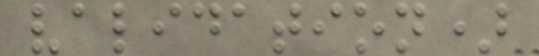validation)
